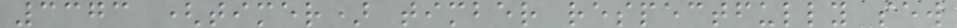3373 (timer) timber respectfully sew
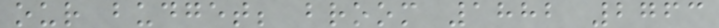our budget; broom 1882 2763
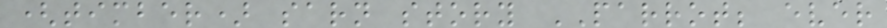(timber) sarn story PARROT; ever
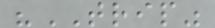"TRIP"
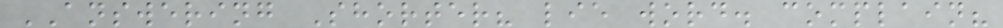ANSWERING Shorter? lie word. complain?
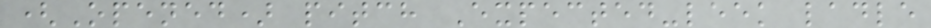(Opened) pitch Expected-leek ladle
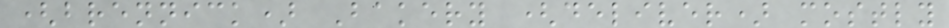(brennick) Bakery (deliver) mostly
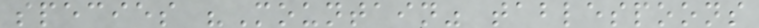species "Mountain" tablespoons
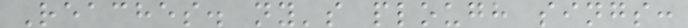Reaches. ny's plough sings:
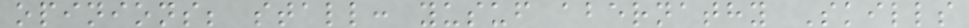opinions; stall: yusuf abernathy Skills
